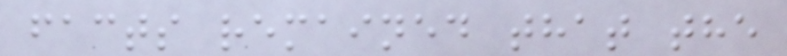facts remained that the
